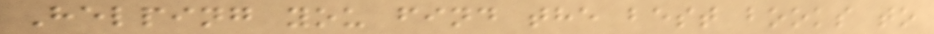Helping you find the best books to
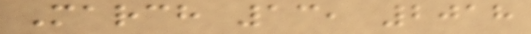March 13, 2018
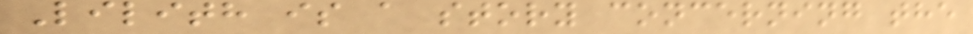Lilith is a story concerning the
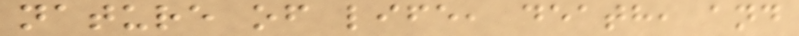nature of life, death, and
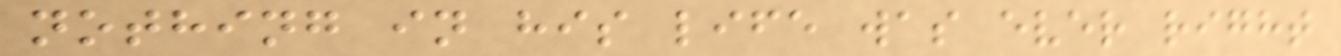nothing in his life was ever right
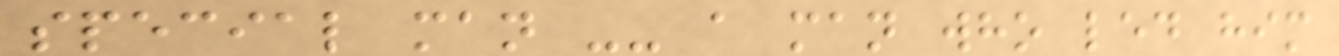special man -- a man who led him
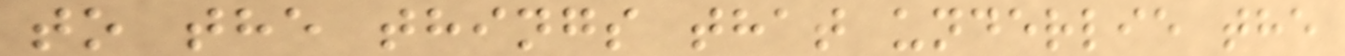to the things that underlie the
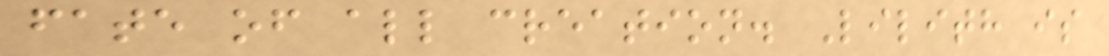fate of all creation. Lilith is
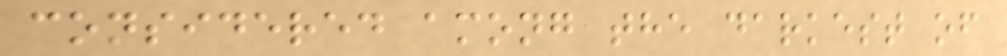considered among the darkest of
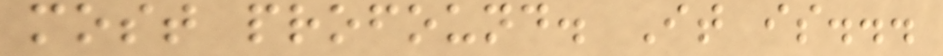most profound. It is...
